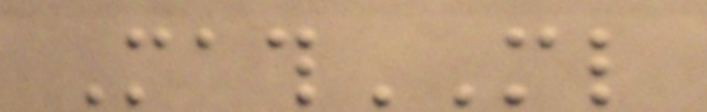MathML
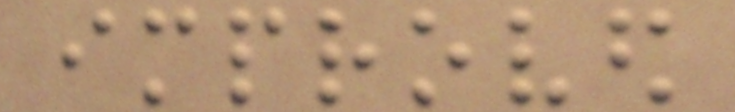improved
